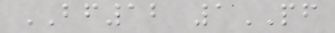BF12 1PF
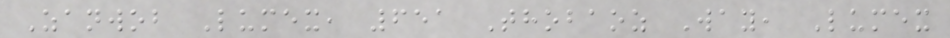Zanwob Lumex, 651 Thobaoz Way, Lumex
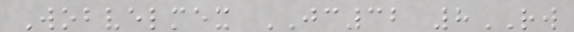Wobvelmex JC32 8RW
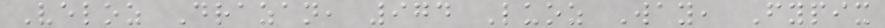Veloz Drazan, 974 Luoz Way, Fypix
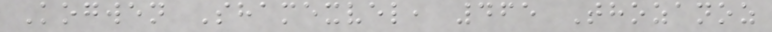Kogwen Shamexvel, 465 Thozanoz
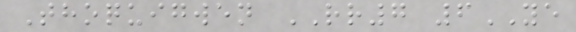Thoquigwen RR7 6YE
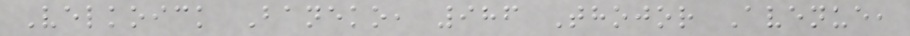Velkoick Baneko, 986 Thojor Avenue,
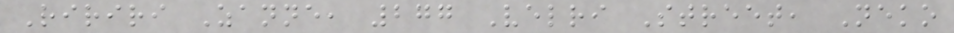Ririri Zanne, 277 Velri Street, Neko
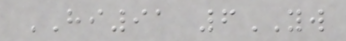HI91 6YW
